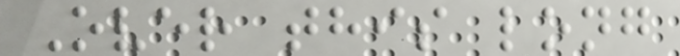Over this long
